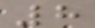8
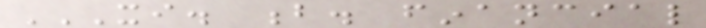XI. B. FINANCIAL
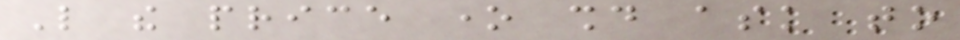Like the price one should ask to
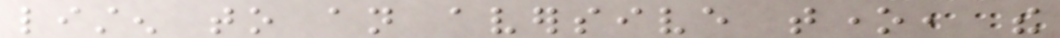listen to an aversive tone, the
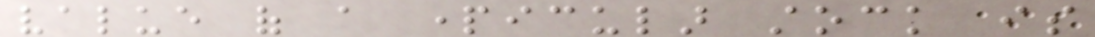value of a particular stock is
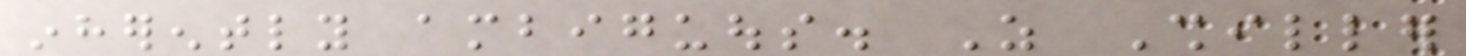inherently ambiguous. As Shiller
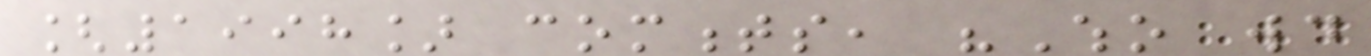[1998] comments, "Who would
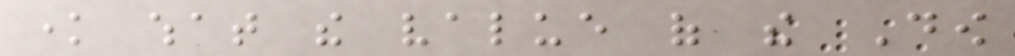know what the value of the Dow
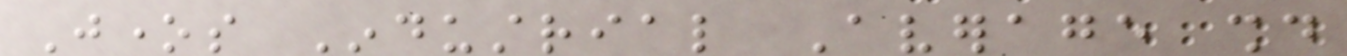Jones Industrial Average should
